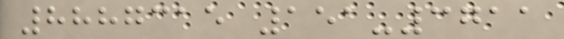8887315 151-3711
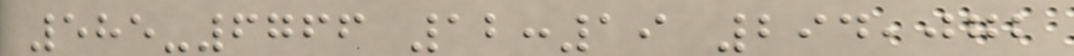585-6766 12:19 294,072
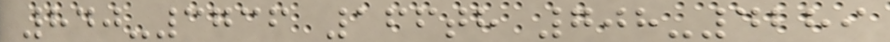840-3736 166th 708-4289
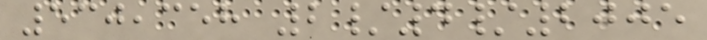530,358 2/4/2005
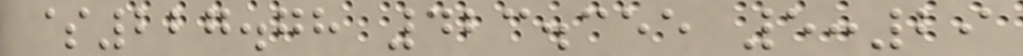$227.78 423.355 5:29
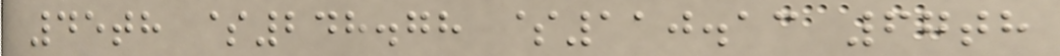45th $248.78 $110.13 67th
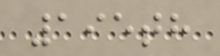195th
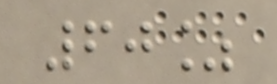60%
